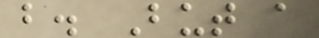b. But a
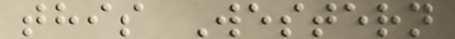this Western
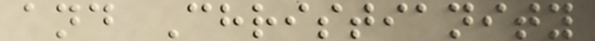and Christianity
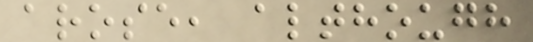arose, although
